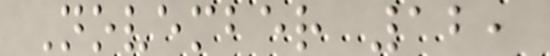November 12,
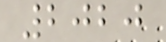2020
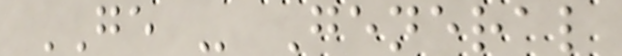GE - General
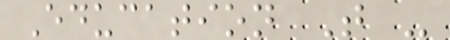Education T -
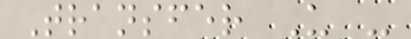Transfer U -
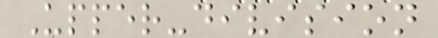Upper-division
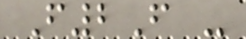F2F -
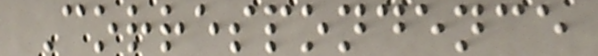Correspondence
